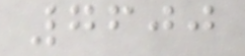7600
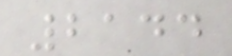2144
